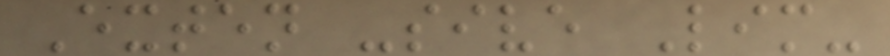Exten -sive Lim-
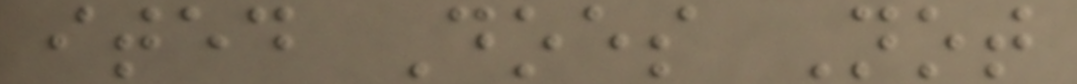ited Does Not
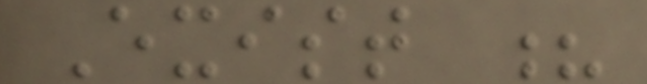Exist ?
